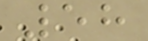58
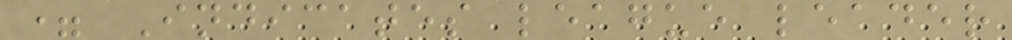= Indicates league leader
